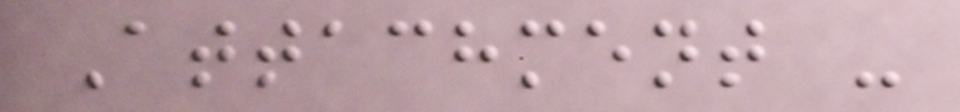Attachment -
